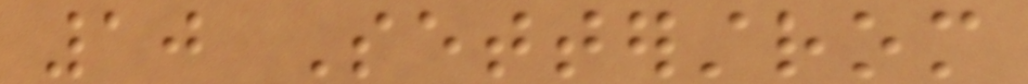10 Setterstrom
